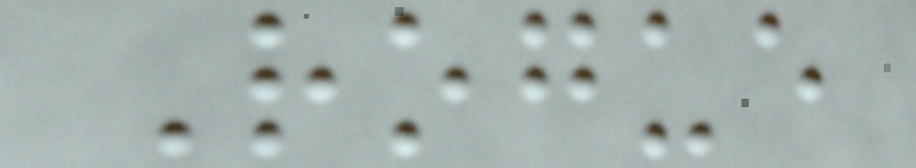Rogue
